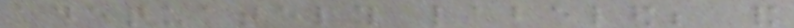adequately labeled; and
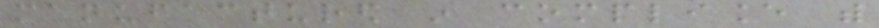manufactured in compliance with
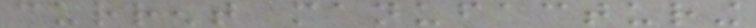current manufacturing
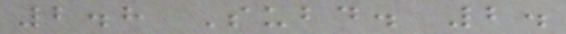2.8 Subd. 2.
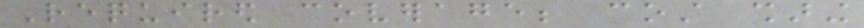Required coverage; cost sharing
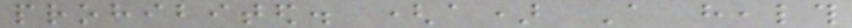prohibited. (a) A health
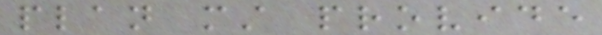plan must provide
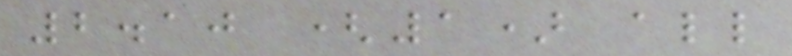2.10 (1) all
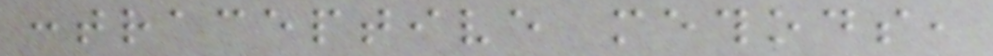contraceptive methods,
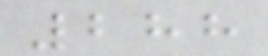288
